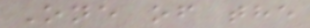One of the
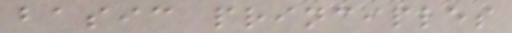basic principles
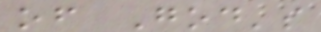of God's
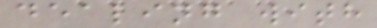dealing with
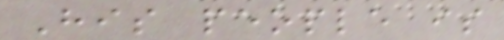His people is
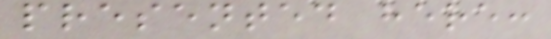presented here:
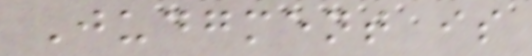Judgment is
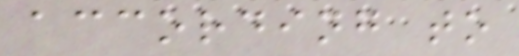according to
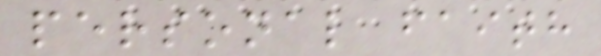personal faith
